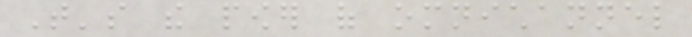That's the power of omnichannel
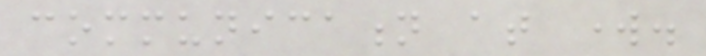communication at work.
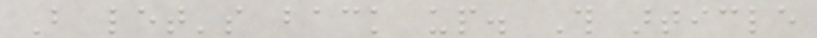But let's back up. This article
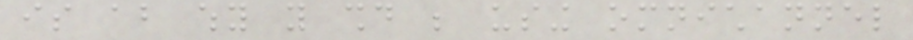is about why you should be using omnichannel
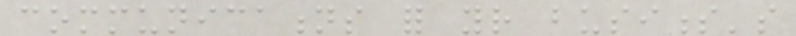communications for your business's
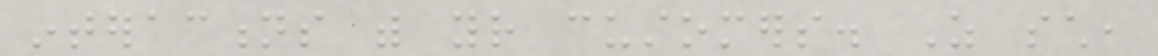interactions with your customers. As such,
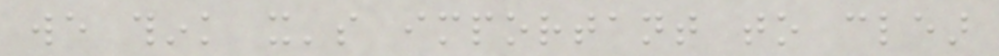we think it's important to clear
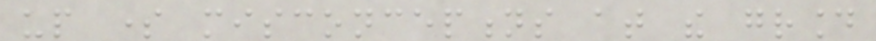up some misconceptions at the ground
